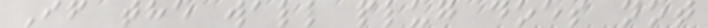If the wall plug does not
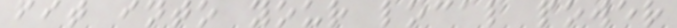fit into your local power
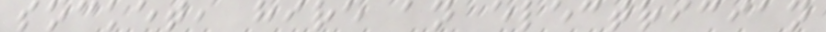socket, hire an electrician
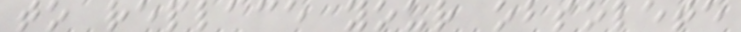to replace your obsolete
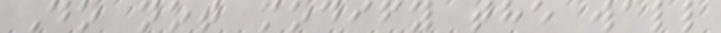Do not modify the wall
